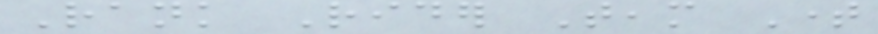Rank Rider Team Time
